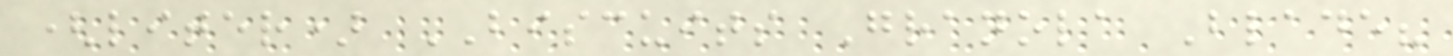(liter) BISCUITS Granola Blade?
